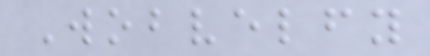Wobvelfy
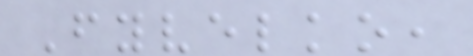Fyvelko,
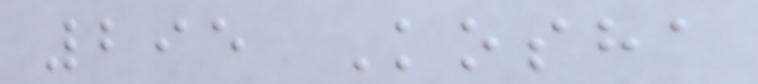295 Kosha
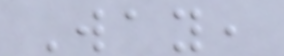Way,
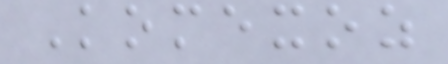Komexoz
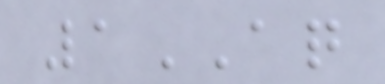1AQ
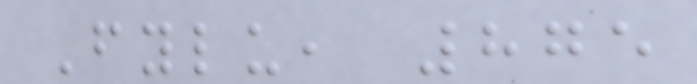Fylu, 875
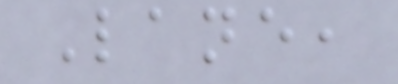Lane,
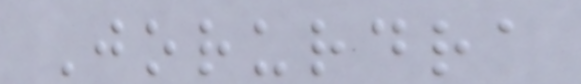Jorurdra
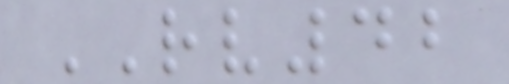RV42
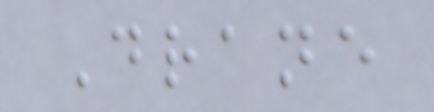Drane
